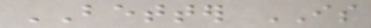BETTER IS
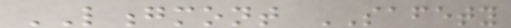LONGMONT SAFETY
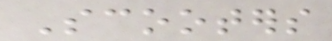Scooters
